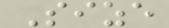Size
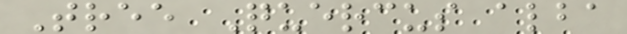Tree Quercus alba
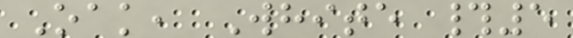Oak, White #5
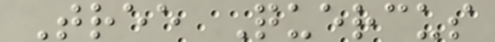Tree Quercus
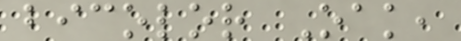bicolor Oak,
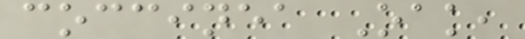coccinea Oak,
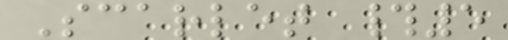Scarlet #5
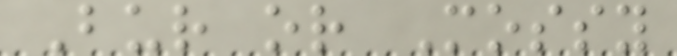Bur or Mossy
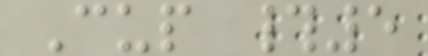Cup #5
